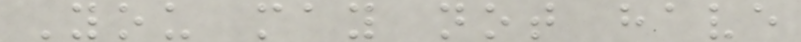You may not have
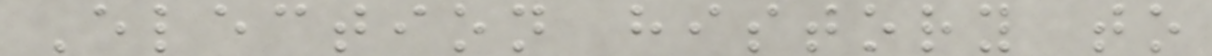Election history to
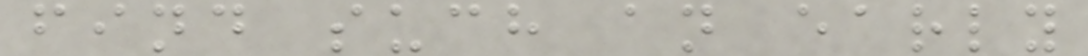find such an early
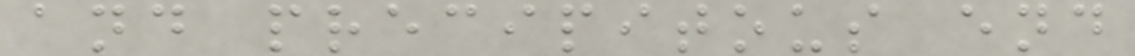and precipitous end
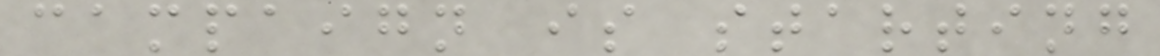campaign is starting
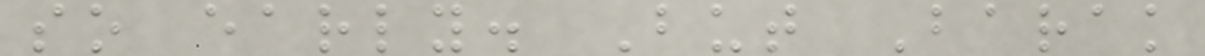so early. But Barak
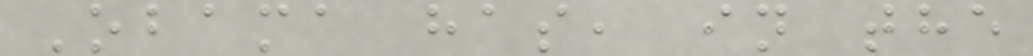Obama has, in the
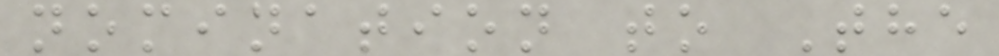nomination to The
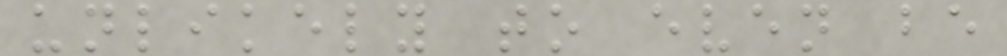unlikely to even be
